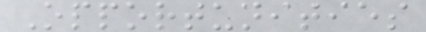Opportunities
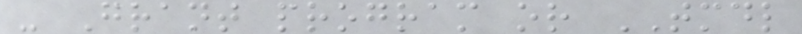- Grant program or TMDL
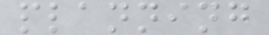planning
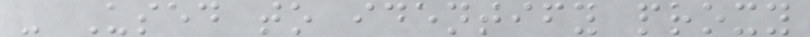- Used to identify proxy
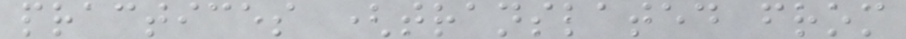practices (translated from
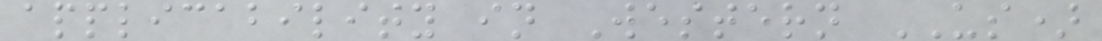applicability in Western US)
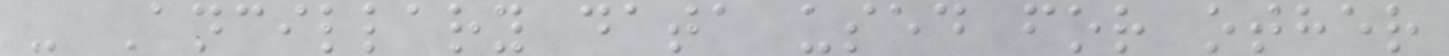- Ancillary data used for other
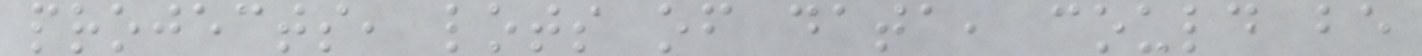projects, lots of data, could be
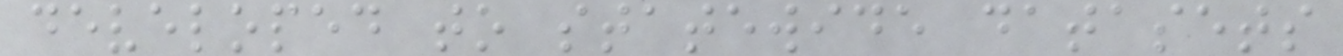developed to statewide datasets
